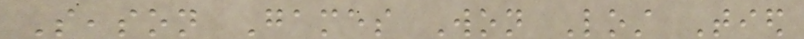Season Games Won Lost Tied
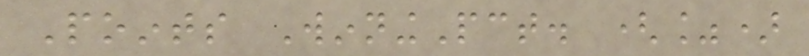Points WinningPct. (%)
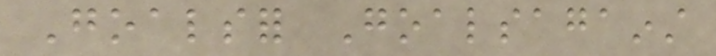Goalsfor Goalsagainst
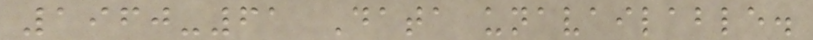1960-61 Data unavailable.
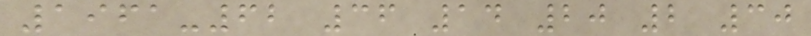1961-62 36 14 20 2 30
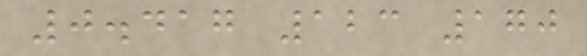0.417 123 170
